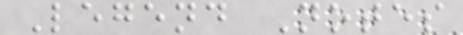Legend Notes
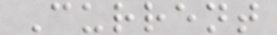Current
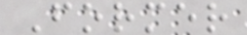Former
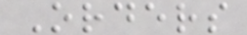Orders
